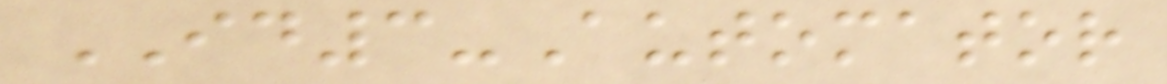ID3-Automator
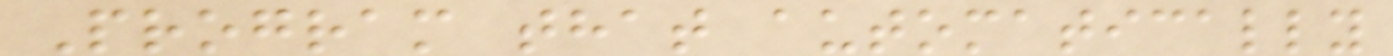Program that automatically
